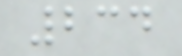234
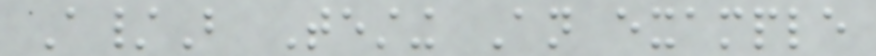A/B Testing An example
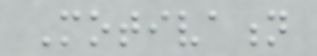Motivation
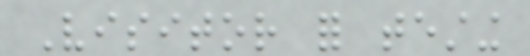Visitor for testing
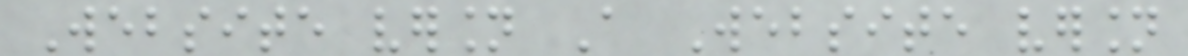Website version A Website version
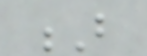B
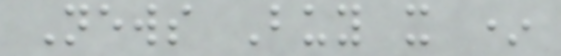News Buy it *
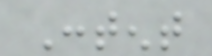Content
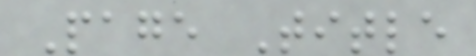Page Title
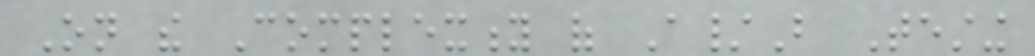On the Complexity of A/B Testing
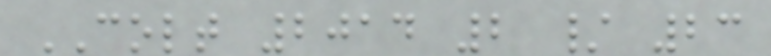COLT 2014 2 / 23
